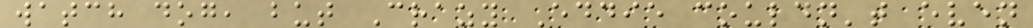watch dog, but Crazy Eddie couldn't even
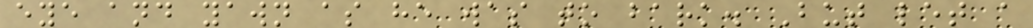eye and yawn as he was to bark. But let a
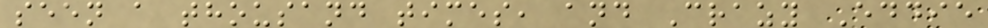seen a thousand times, and Crazy Eddie
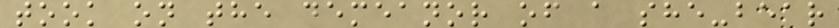took on the demeanor of a she-bear
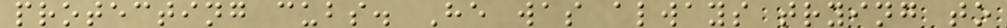protecting cubs. He was always trying to
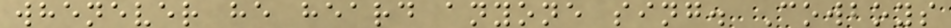whenever he heard anyone sing. Cowboys
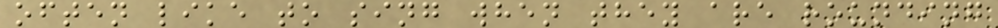often like to sing when they are rounding
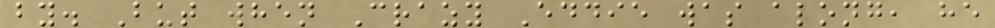by. But when Crazy Eddie was along, he
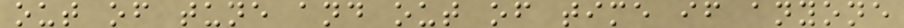out of tune and out of time if anyone
